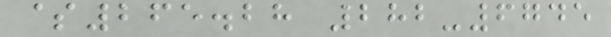$265.28 282-6745
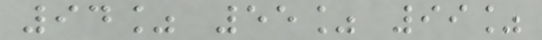94% 55% 99%
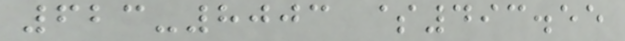623-8003 $493.55
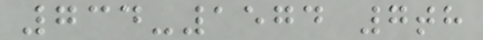734-1574 7th
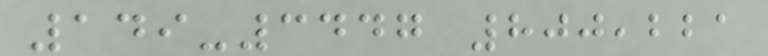149-3447 800,221
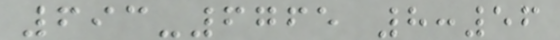693-6765 8:56
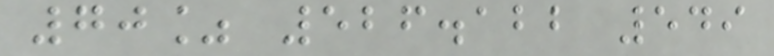70% 526.122 549
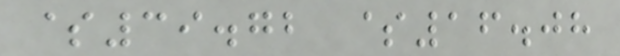$39.72 $16.08
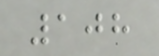108
